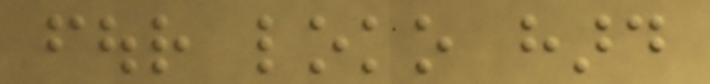four loko hard
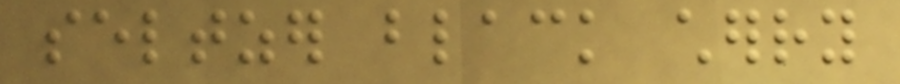seltzer black cherry
